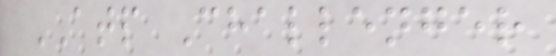ATP Challenger
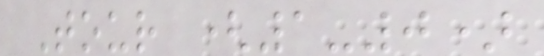Tour (1-0)
